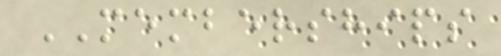MEMBERSHIPS
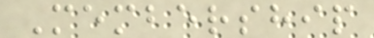Membership
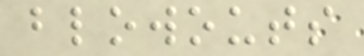blowouts
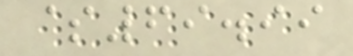$69.99
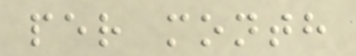per month
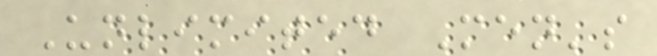Unlimited Men's
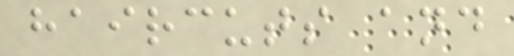haircuts and
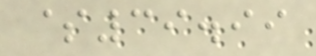$39.99
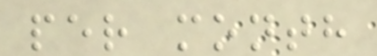per month
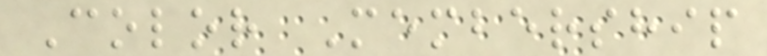Color Membership
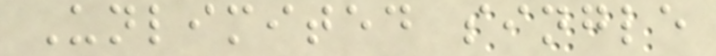Unlimited single
